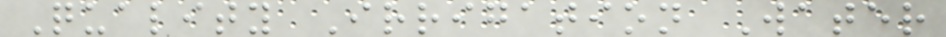Quality Irrigation Water
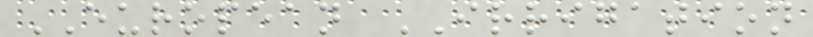EUROPEAN IRRIGATION
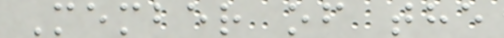Member of the
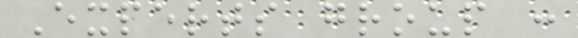Experts group :
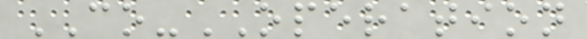CO-OPERATION
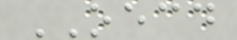OECD
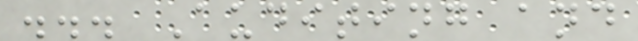... Auditing and
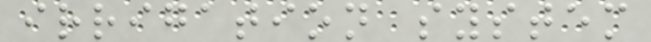irrigation system
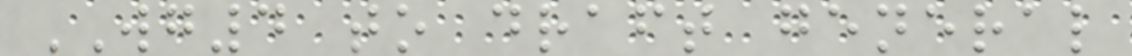WG4 to draft general
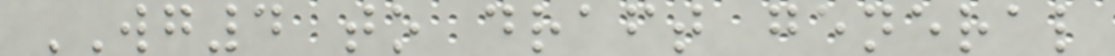WG4 to draft general
